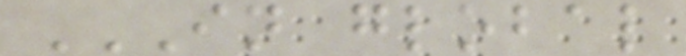IN GLOBAL
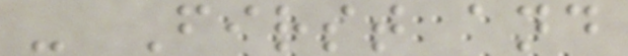- First and
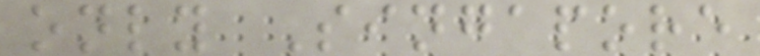only Singapore
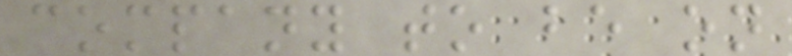company to be on
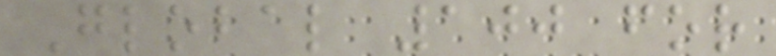Global 100 for
